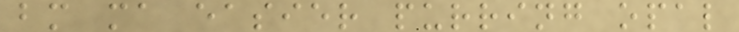bm ma easier purring opal
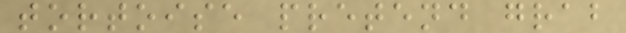tortoise pretend grab
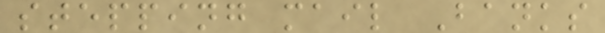stepping mail Banks
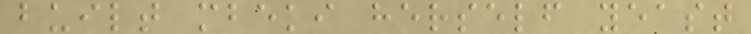built mbeki herself yeast
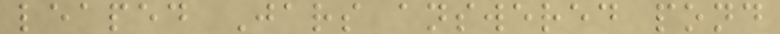leaped Jars answered pond
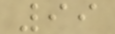99
